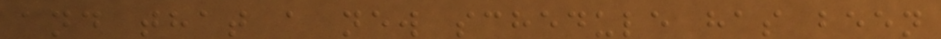and that a new schedule has been
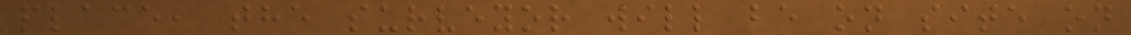place, the surveyor will be on site on
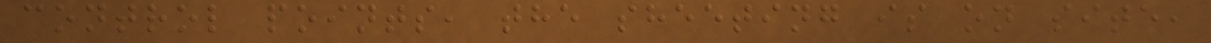control points, the sheeting is on site,
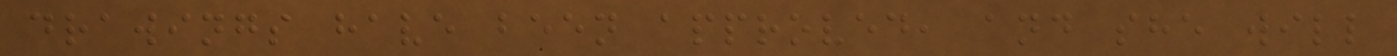drawings have been approved, and she will
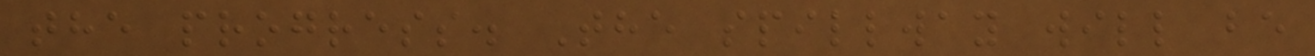the progress. The spillway will be
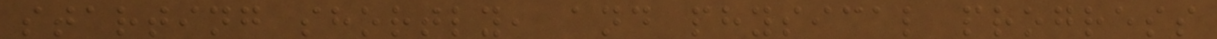starting shortly, and physical progress
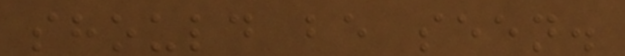should be seen.
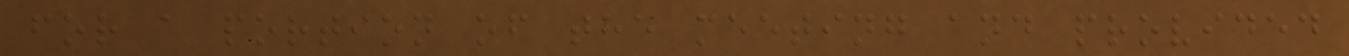for a portion of the meeting and provided
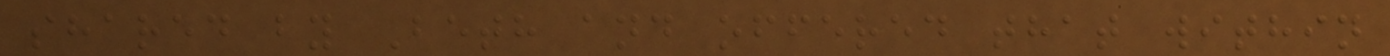shared by Beth and offered that within
